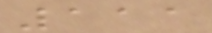111
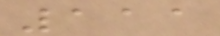111
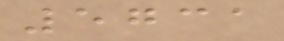5731
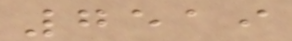7519
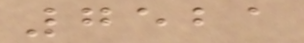7521
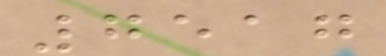7517
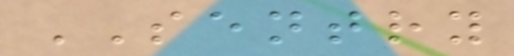SENTRY
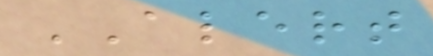ALERT
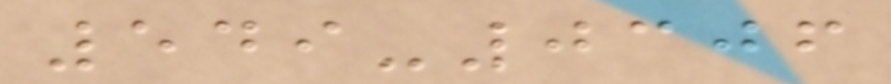549-0306
